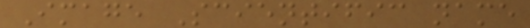Image Scientific name
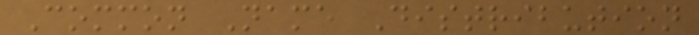Common Name Distribution
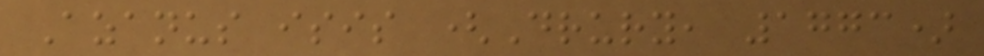Azanus isis (Drury, 1773)
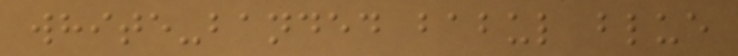white-banded babul blue
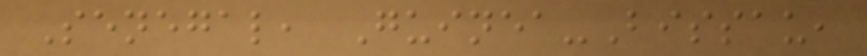Senegal, Guinea-Bissau,
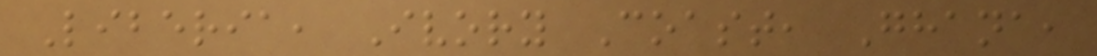Liberia, Ivory Coast, Ghana,
